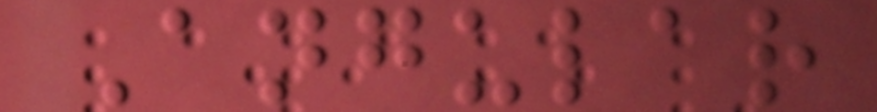Angular
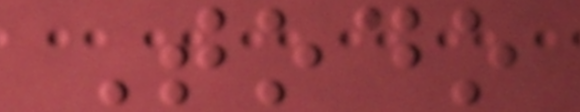Todo
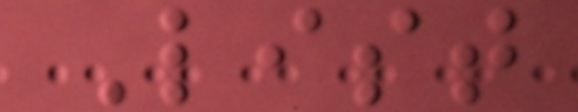List
